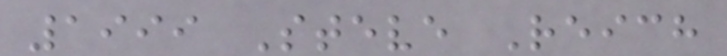1999 Steve Reich
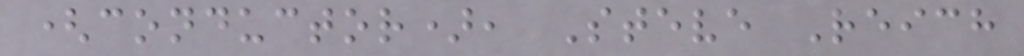(conductor), Steve Reich
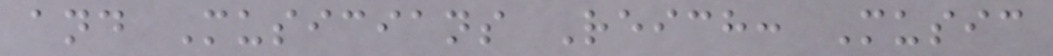and Musicians Reich: Music
